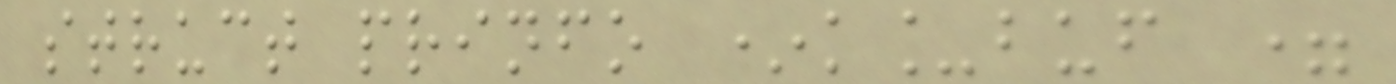struct prinfo *k_buf =
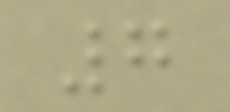7
